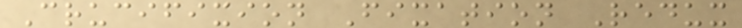Crucifixion Fixation Redux
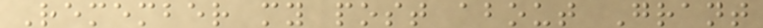Remember my post about Grant
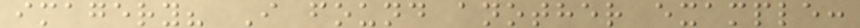imagery? I found another example:
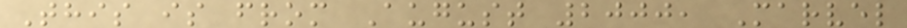This is from August 2000, Marvel
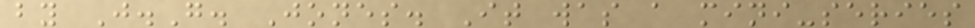by J.G. Jones. It was a mini-series
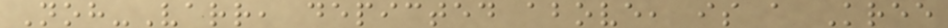Noh-Varr, depicted above, is a Kree
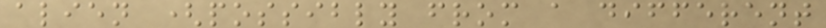alien (possibly from a different
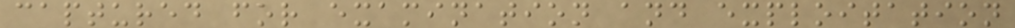captured for examination and exploitation
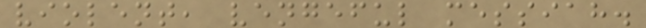violent, vengeful messiah.
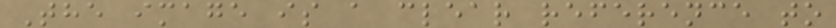The image is a clear reference to
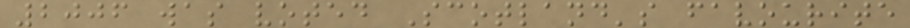2006 was voted Scotland's favourite
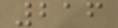216
